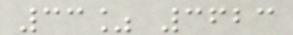33% 3623
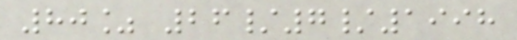80% 26/7/1998
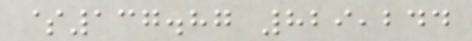$137.87 829,244
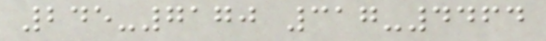245-7170 317-4464
